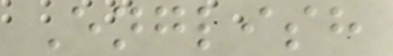English
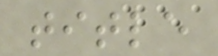title
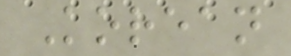Korean
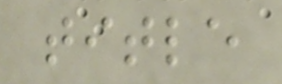title
